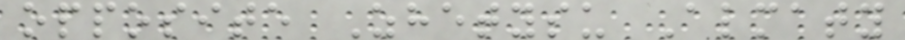opposite Zhetysu Almaty
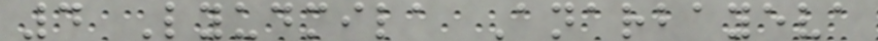4 Lyudmila Anarbayeva
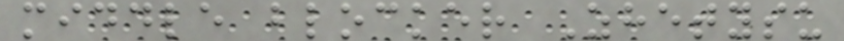middle blocker Zhetysu
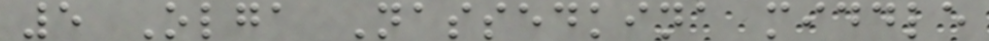5 Olga Nassedkina middle
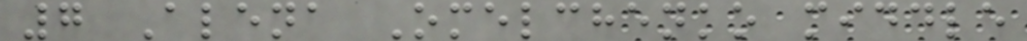7 Alena Omelchenko middle
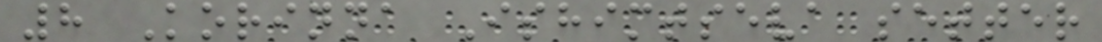8 Korinna Ishimtseva setter
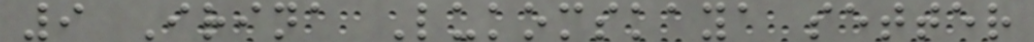9 Irina Lukomskaya setter
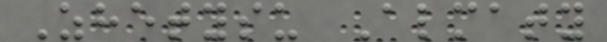Zhetysu Almaty
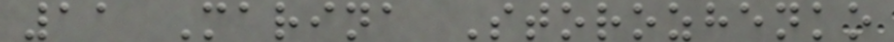11 Marina Storozhenko
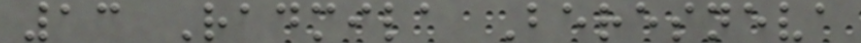13 Radmila Beresneva
